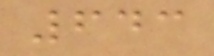643
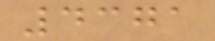4371
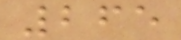265
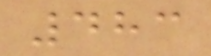483
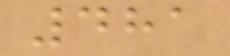481
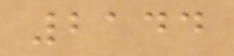2144
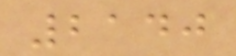2140
